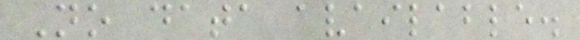No data available.
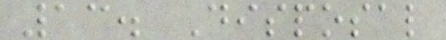13. Disposal
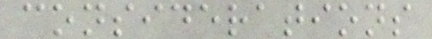considerations
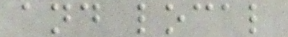and local
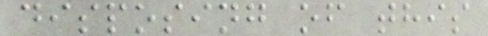disposing of this
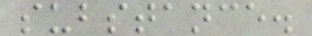substance.
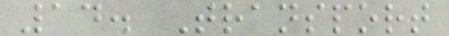14. Transport
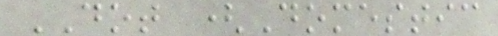DOT (Domestic
